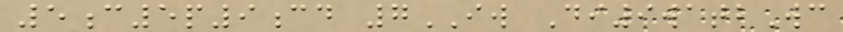5c5p9cd 7IW Di9watbWc
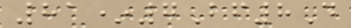81*7Bf8D
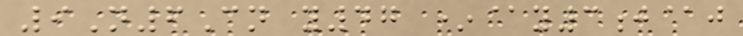9N6Cn y47 *@y3j@j
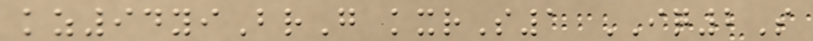kz94yiBrG kxrS1 IQ2S
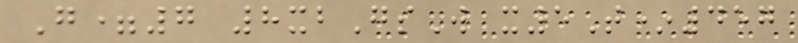G=7 8xbGsW x5T*457
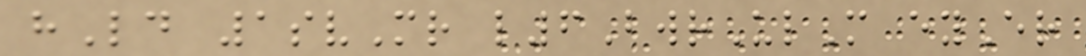hLd 1svMr l6BwrUlM eyEr
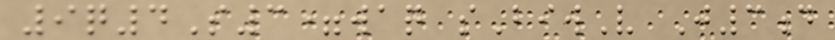9q4S3=waq sBiwV J3d
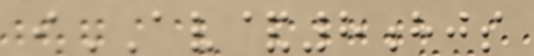iAV&8hjs
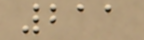211
